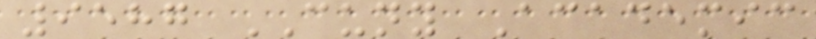9587 CUNY Academic
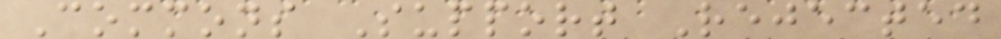Commons Support Rejected
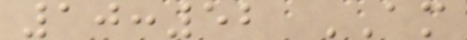10:52 AM
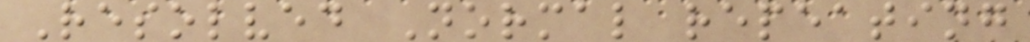Resolved Normal repeating
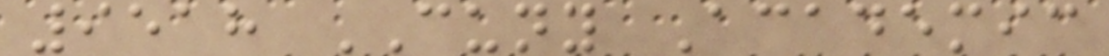9518 CUNY Academic
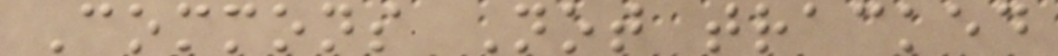Commons Not tracked
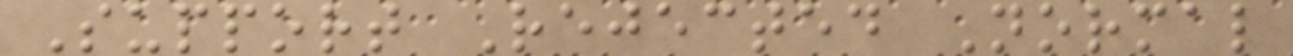Support Rejected Normal
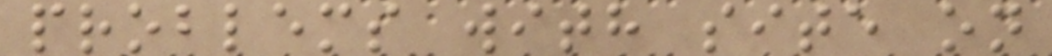problems with site on
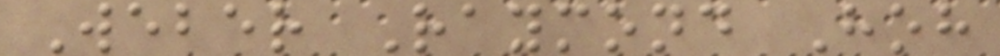Weber Raymond Hoh
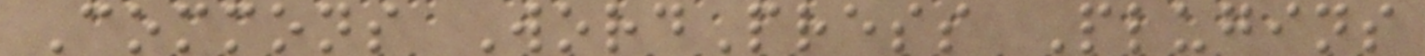Commons WordPress Plugins
